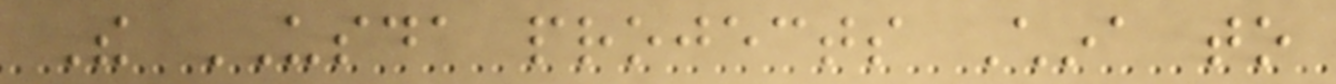The USDA projects China to
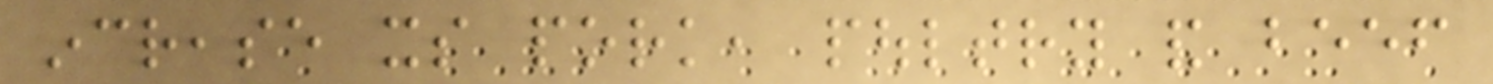increase its pork, poultry and beef
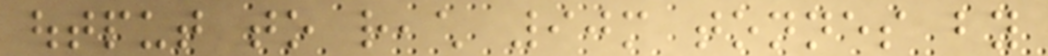output to reach 90m tonnes by
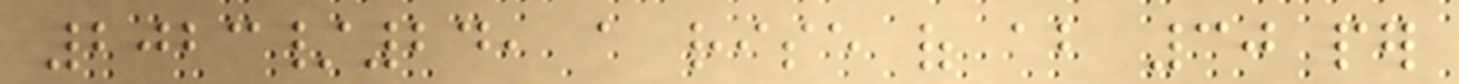2023/24, a rise of about 30 per
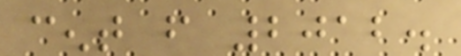cent from 2012.
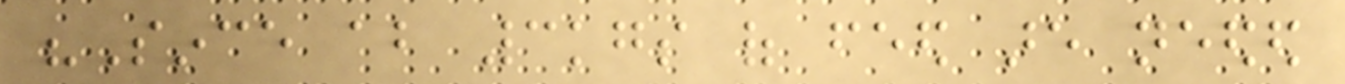"Since about 3kgs of feed are needed
